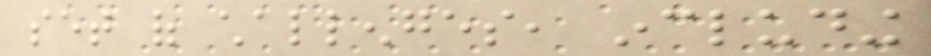set of challenges, including
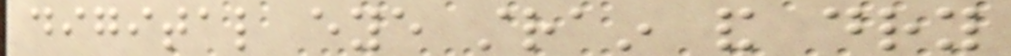digital eye strain and dry
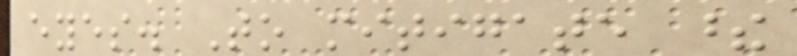eyes. To mitigate these
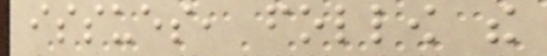issues, follow the
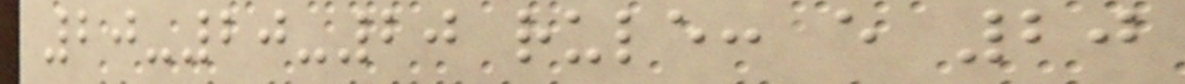20-20-20 rule: every 20
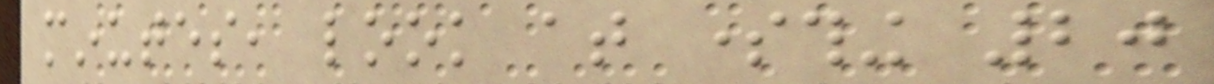minutes, look at something 20
